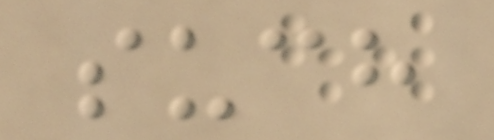such
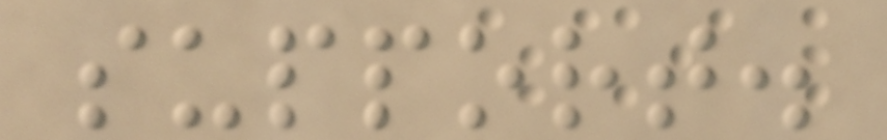support.
